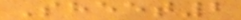Sheet2
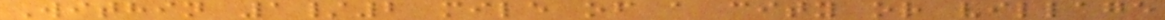Within 1/2 mile of a city or village
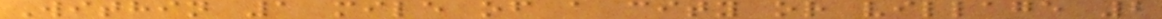Within 1 mile of a city or village 2
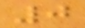0
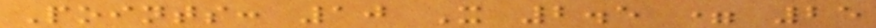Points: 10 X 2.5 = 25
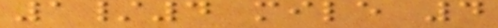1/4 mile 4
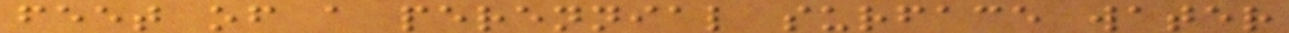feet of a perennial surface water
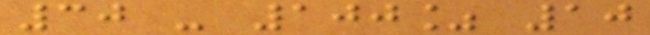30 - 100% 10
